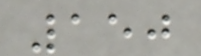150
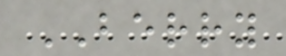BERRY
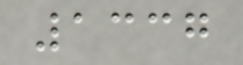1337
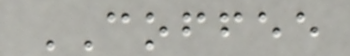COFFEE
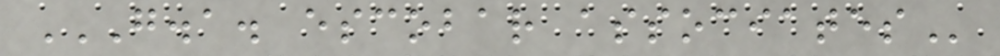G.A. ESCOBAR ASSOCIATES
